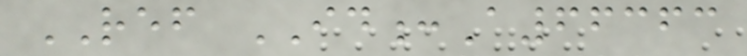REF ID:A66363
